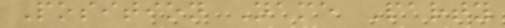Position Name Party
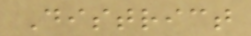District
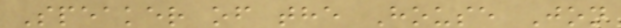Speaker of the House Jon
